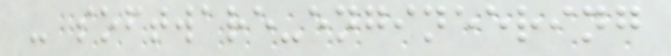- software-engineering
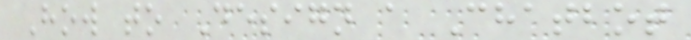How to Design a Chatbot
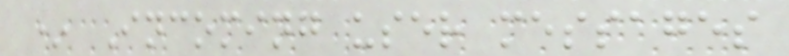* Incoming user messages
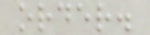order.
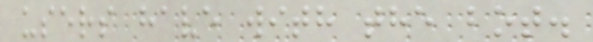users have with the bot.
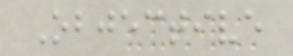Objective
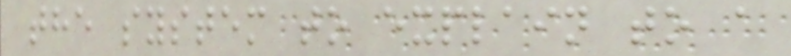the system to explain to a
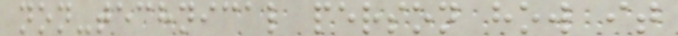non-technical person how it
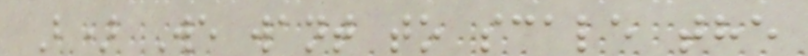B) We want to scale the
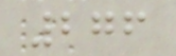276
